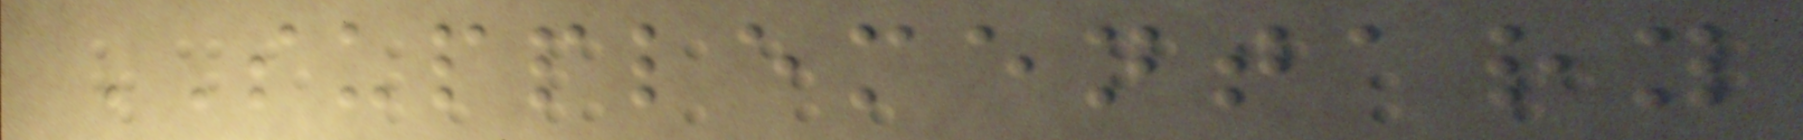SUPPLEMENTARY
